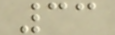33
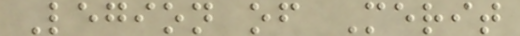Legion of Merit
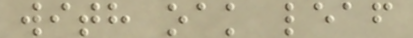with oak leaf
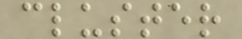cluster
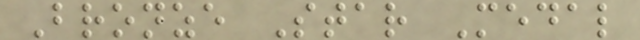Bronze Star Medal
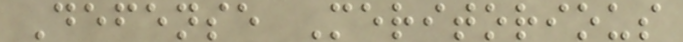Defense Meritorious
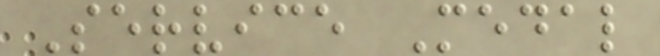Service Medal
